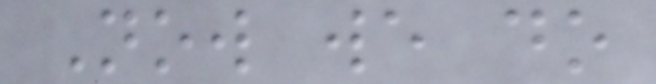Now we do
